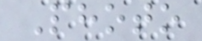Photo
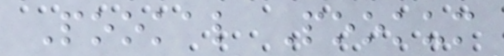Pookal Pookum
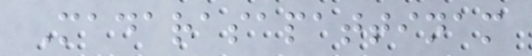Madarasapattinam
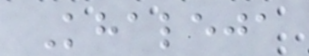Khaleja
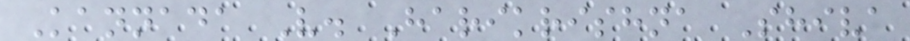Kannada V. Harikrishna Shiva
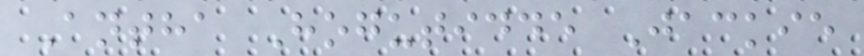Antha Hogutidde Jackie
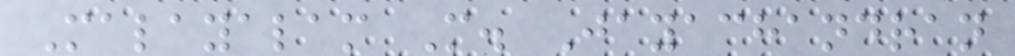Malayalam M. Jayachandran
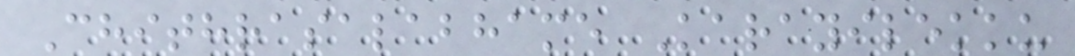Chithrasalabhame Karayilekku
